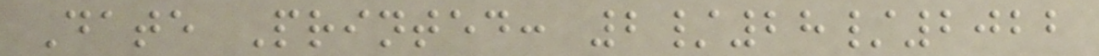Date Printed: 2/28/2022
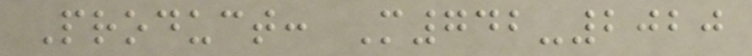Product: M742-2020
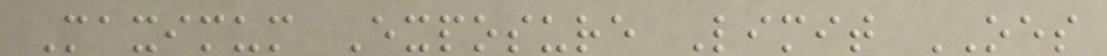Maximum Exposure Limit OES
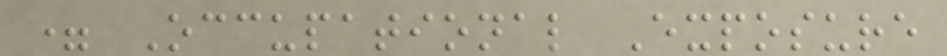= Occupational Exposure
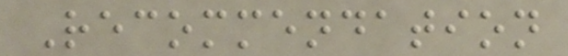Recommendation
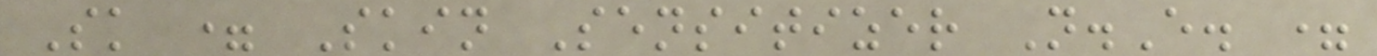Sk = Skin Sensitizer N.E. =
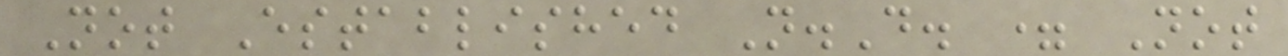Not Established N.D. = Not
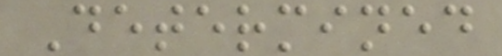Determined
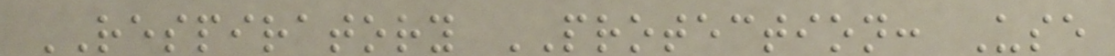RESPIRATORY PROTECTION: Use
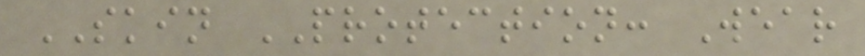SKIN PROTECTION: Wear
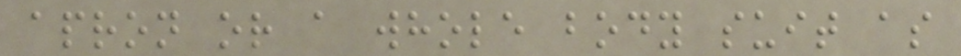apron or a whole body suit as
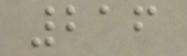216
